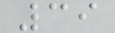39
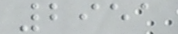2951
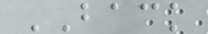BACK
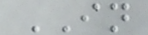IN
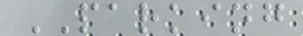PARKING
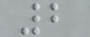2
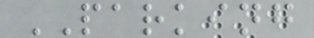PARKING
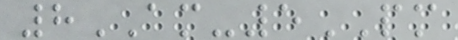8AM-5PM
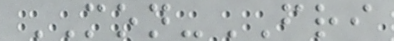MON-FRI
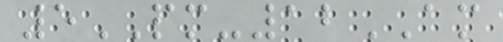5PM-12AM
